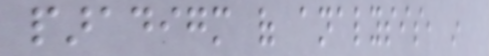paradigm of analysis, in
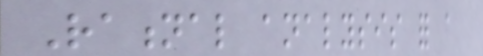Rational analysis for a
